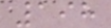198
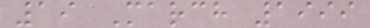19 March 1999
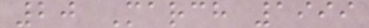20 March 1999
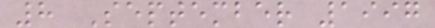8 September 1997
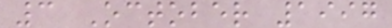3 October 1997
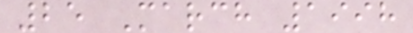25 March 1998
